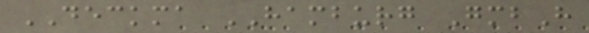DECKMA HAMBURG GmbH
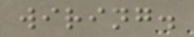wiring.
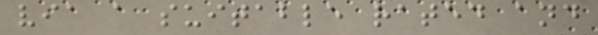via a suitable rated and
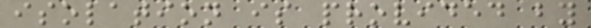isolation is provided by
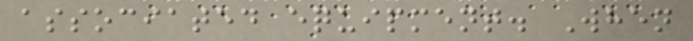associated equipment. When
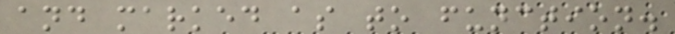and marked as to function.
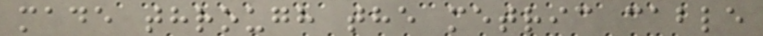made through the metric cable
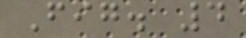Fig. 4
